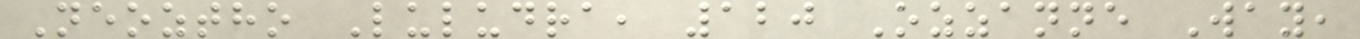Neoztho Luludra, 120 Ozzanne Way,
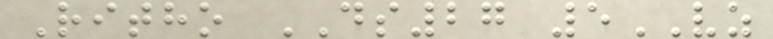Ritho DS27 5VZ
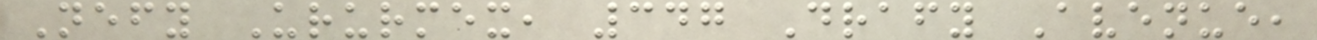Nefy Ururmex, 347 Drafy Avenue,
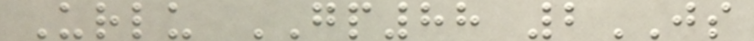Urlu GP88 2JS
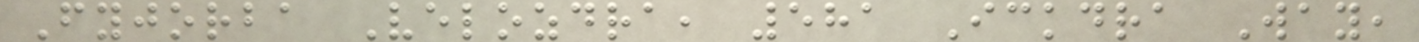Fyjorba Velozdra, 581 Ickdra Way,
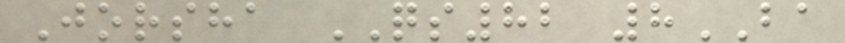Jorsha QS82 8BA
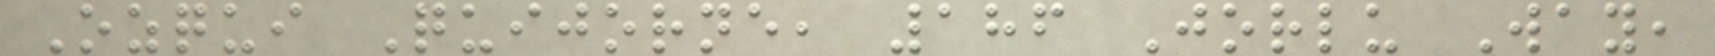Ozqui Quijorne, 186 Jorlu Way,
